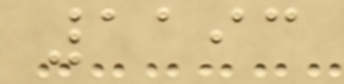1193
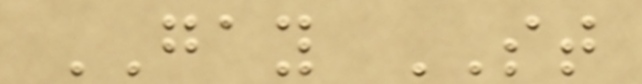GAY ST
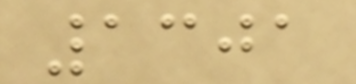1301
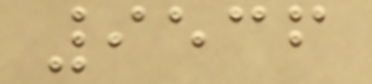9536
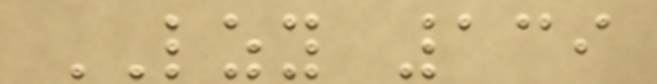LZY 139
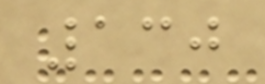130
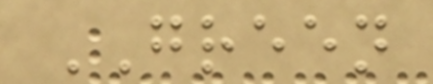GREEN
